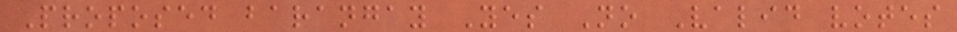Proposed barangay Yes No Valid votes
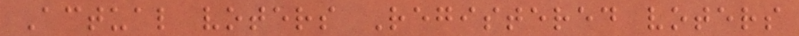Actual voters Registered voters
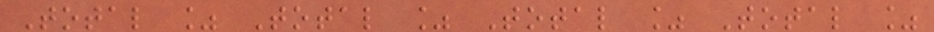Total % Total % Total % Total %
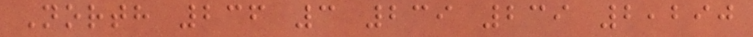North 236 3 239 239 2,290
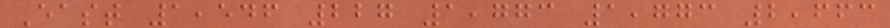East 1,546 227 1,773 1,773 2,663
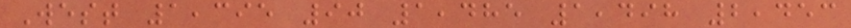West 1,395 90 1,485 1,498 2,453
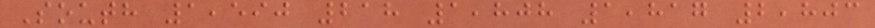South 1,590 218 1,808 1,817 2,803
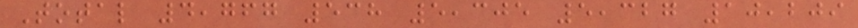Total 4,767 538 5,305 5,327 10,209
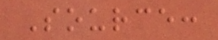Source:
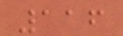116
